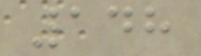148
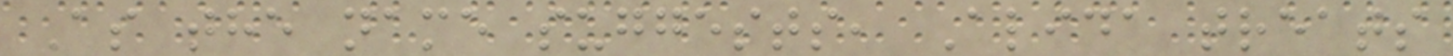As the name suggests, Alida treats
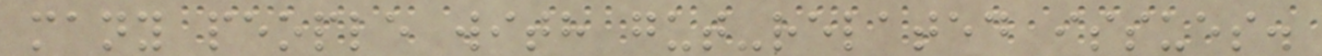many people with gut-related issues.
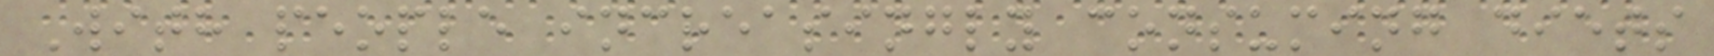With people increasingly consuming diets
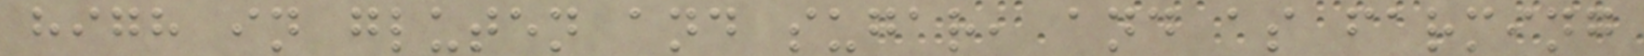high in gluten and sugar, and as farming
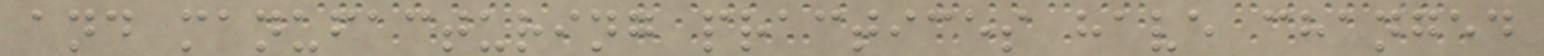and manufacturing practices have changed
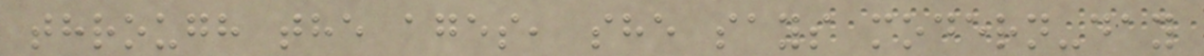through the ages, she says modern-day
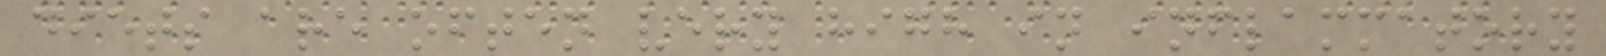diets are often very high in inflammatory
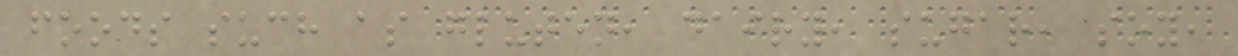foods such as gluten, dairy, sugar, soy,
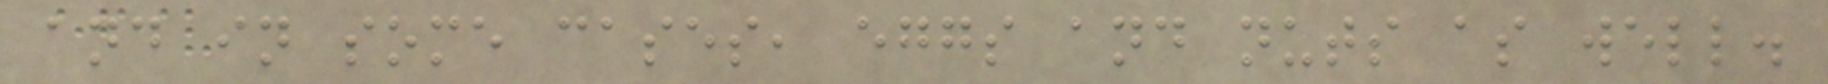and in some cases, eggs and nuts as well.
